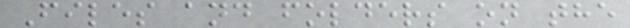Files and folders on the
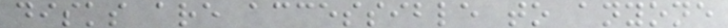disks are accessible to anyone
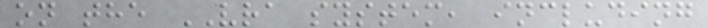on the VRA system, including
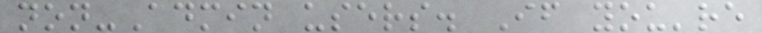non-Admin users. If you're
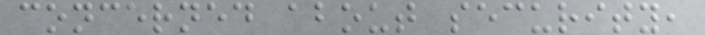concerned about security,
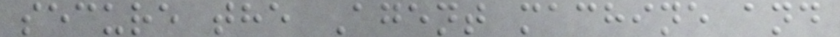secure the Agent machine and
